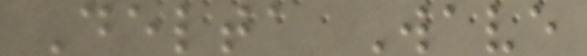Delta Wave
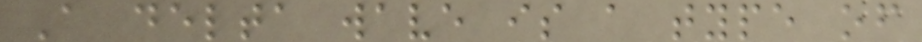A delta wave is a type of
